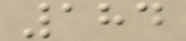184
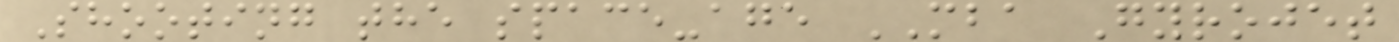Shooting the space-age MBA Gyrojet
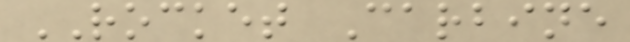ROCKET Carbine
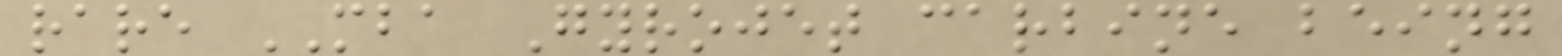rare MBA Gyrojet carbine being
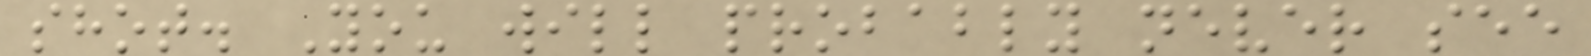shot. You will probably never see
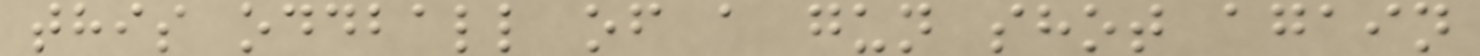this oddball of a gun shot again
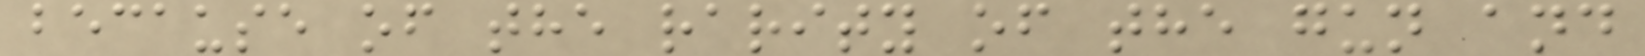because of the rarity of the gun and
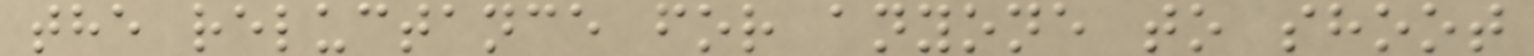the reluctance for anyone to shoot
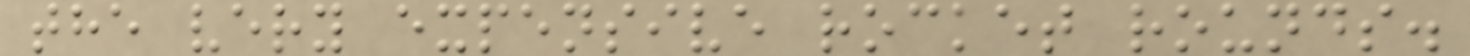the very expensive rocket rounds.
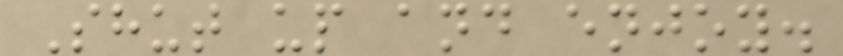Shut up and enjoy.
